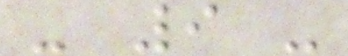- 9 -
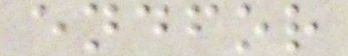endfor
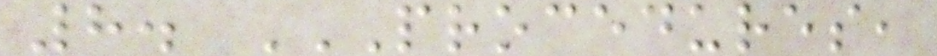8. PROCEDURES,
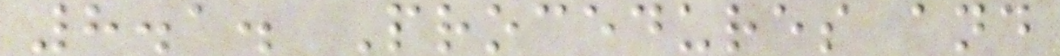8.1. Procedures and
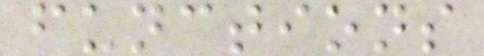functions
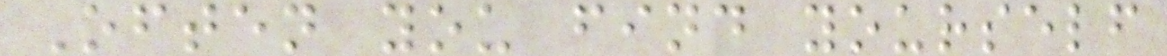Often you find yourself
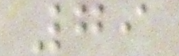79
